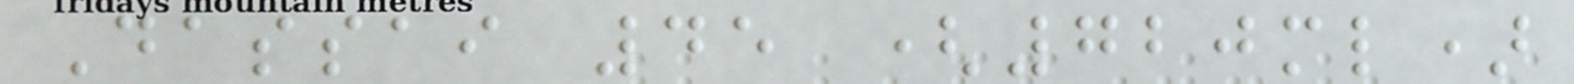Dassai 45 (720ml)
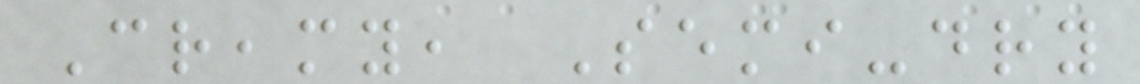Creamy, Semi-dry
